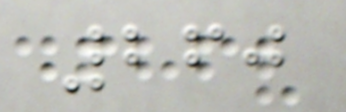260
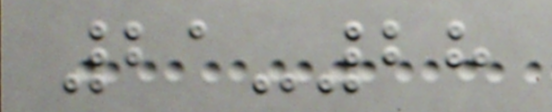21-28
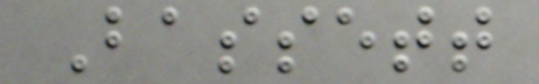Bassett
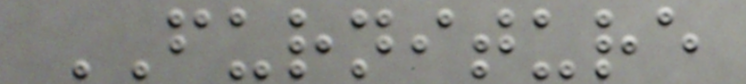FURNITURE
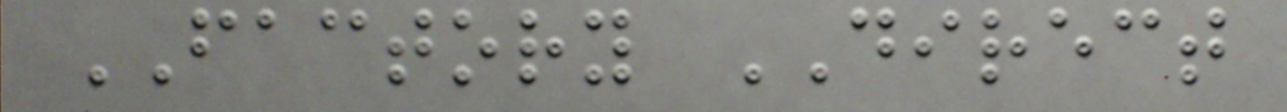FACTORY DIRECT
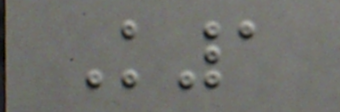K1
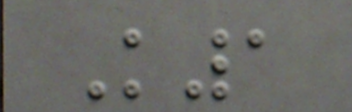K1
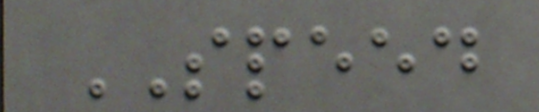SPEED
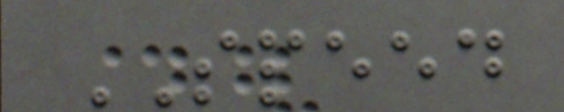SPEED
